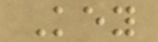Key
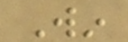Win
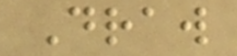Draw
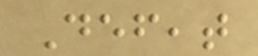Defeat
